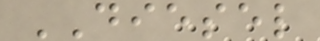DIESEL
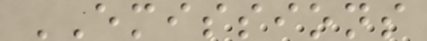EMISSIONS
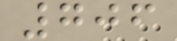706
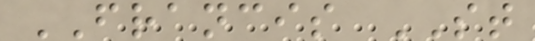FRANCIS ST
